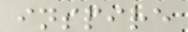inspire
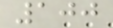100
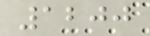1200
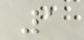1
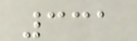331
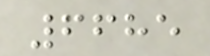6685
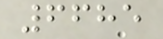6685
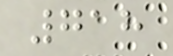718
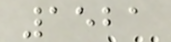1521
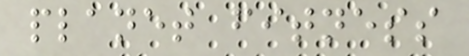planet fitness
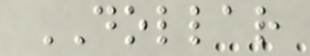DOLLAR
